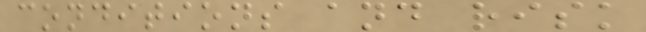conditions and risk
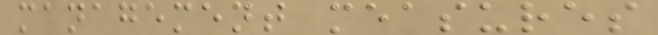management measures
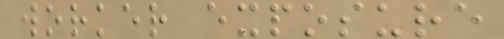worker exposure
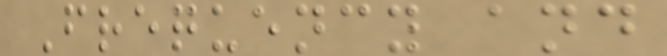Frequency and
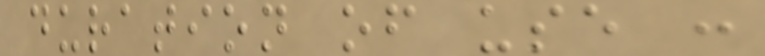duration of use :
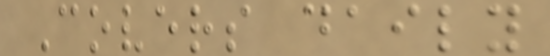Covers daily
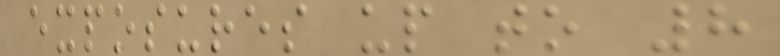exposures up to 8
